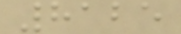8125
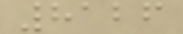8126
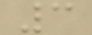3
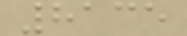8135
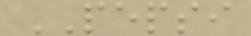PEPSI
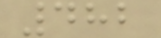482
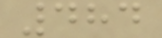484
